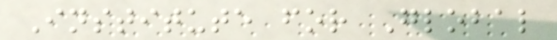Institute for Global
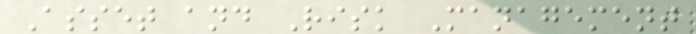Asset and Risk Management
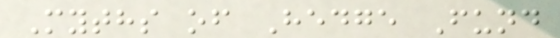Myths of Hedge Fund
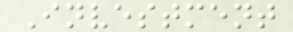Investment
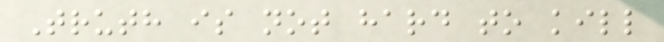Truth is not hard to kill
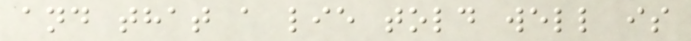and that a lie told well is
